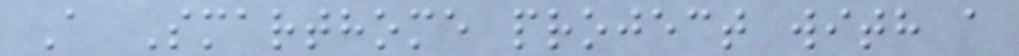A Smarthome project with a
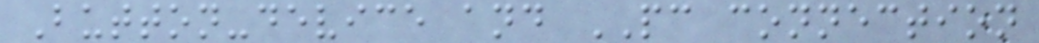Button-device and PC connection
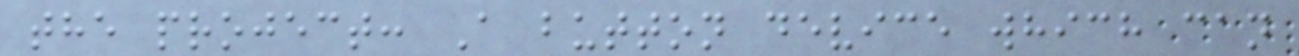the project: A button device which can
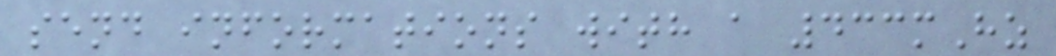send informations with a 433mHz
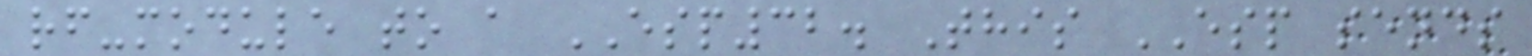rf-module to a ESP32. This ESP sends
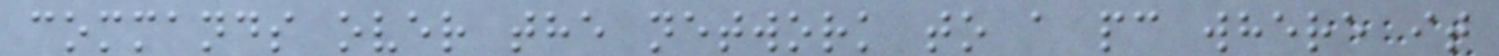commands over the network to a pc where it
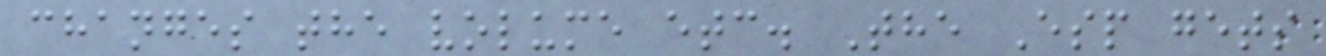changes the volume etc. The Esp gets
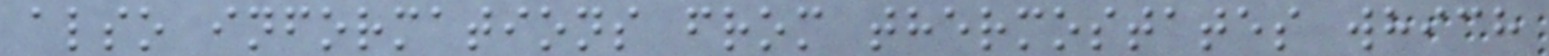also informations from thermostates which
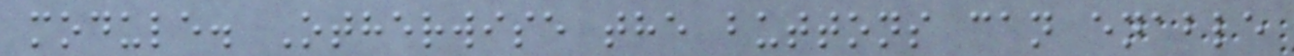module. Otherwise the buttons can enable
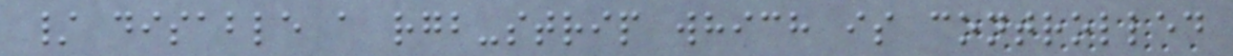/ disable a rgb-strip which is controlled
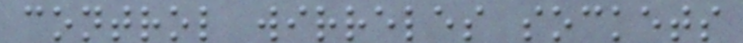control wirreles sockets
